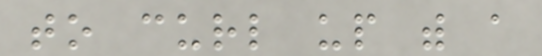to curl up with a
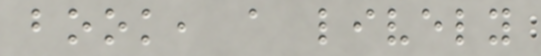book, a lively
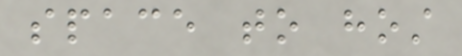space to host
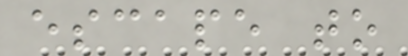escape to
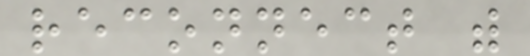reconnect with
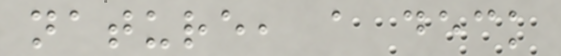nature, a deck
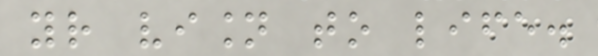your vision to life.
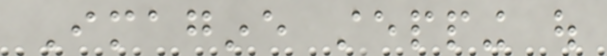Imagine stepping out
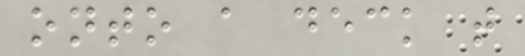onto a deck that
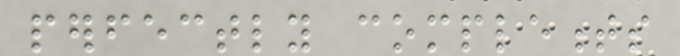perfectly complements
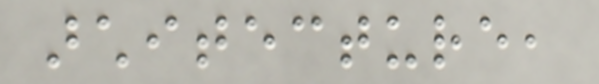architecture,
